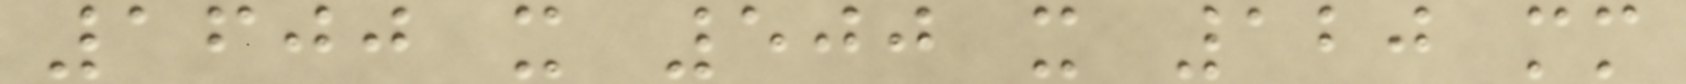1600 x 500 x 120 mm
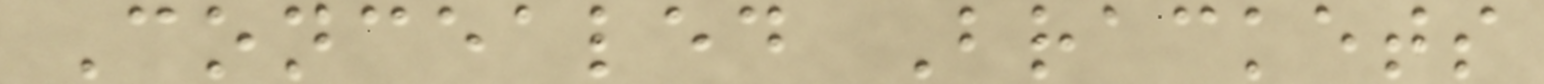Concealed Brackets
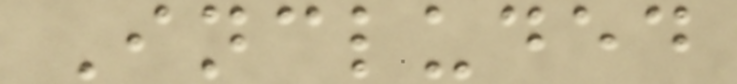Included
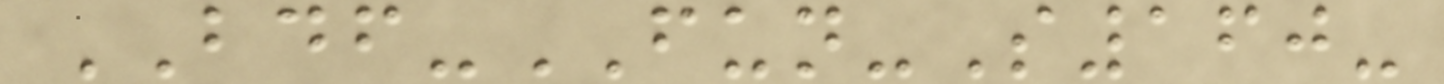BDF-FUN-S160-
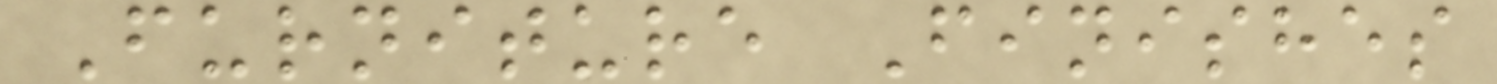Furniture Finishes
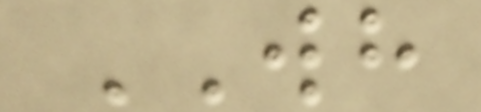WH
